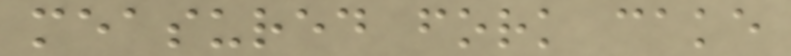measured fork cake
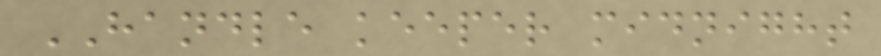HANDLE keeper midnight
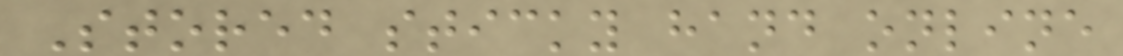Stored sticky hand online
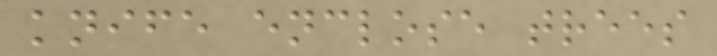knife enclose trees
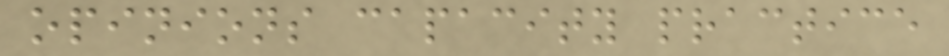opinions capacity practice
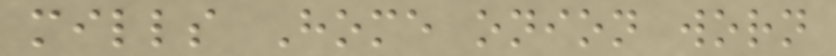mills Home onion worn
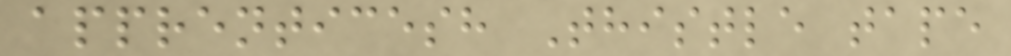apprenticesh Thistle tape
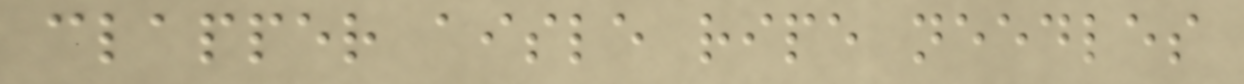clapper aisle ripe needles
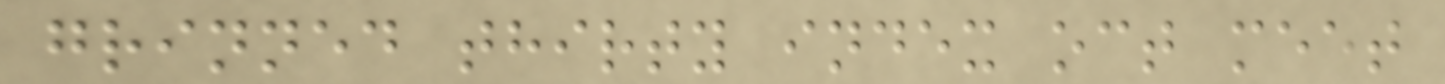grinned thirty index oct meet
